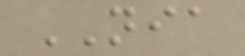NIA
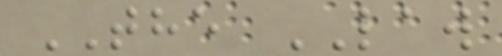THE LAW
